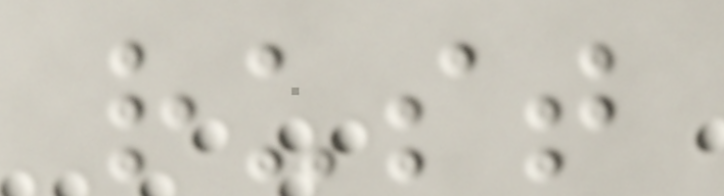rust
